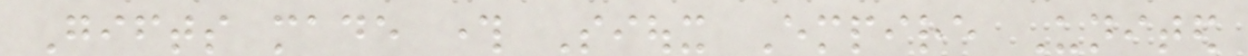Gifts made through Sioux Empire United
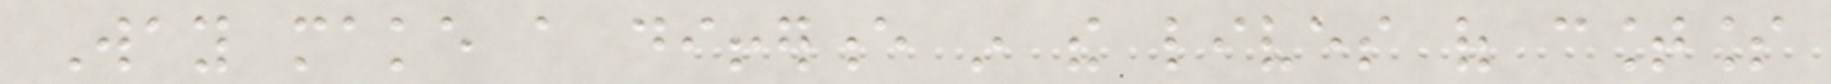Way make a difference in the lives of countless
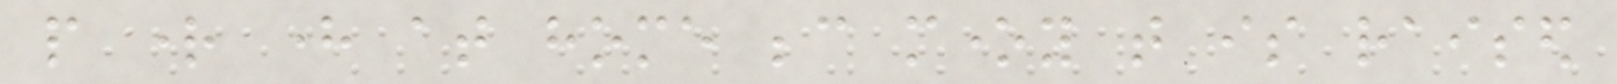people right here at home because money that is raised
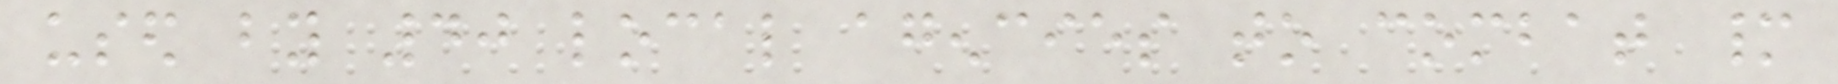used by 40 local agencies to combat many
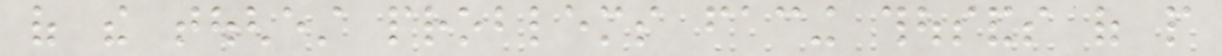of the toughest problems facing thousands of people
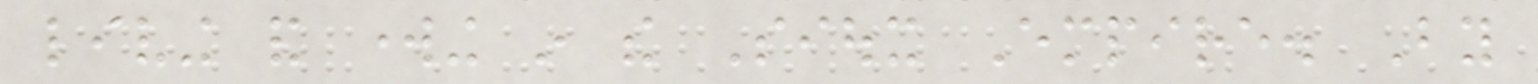living and working in the Sioux Empire. By
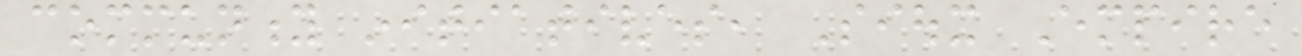community initiatives, Sioux Empire
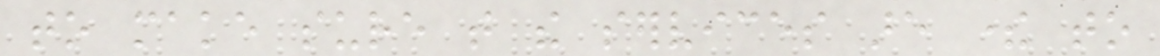to make sure that the services are there to
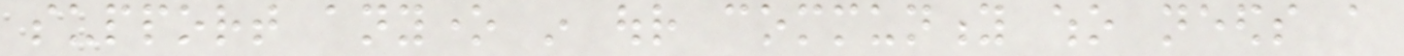support anyone in our community who needs a
